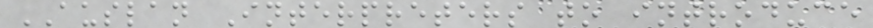AUSLAN Interpreters to introduce
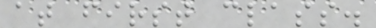at first class.
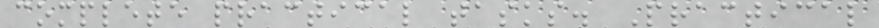complete practical tasks. Practical
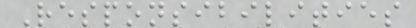Responsibilities
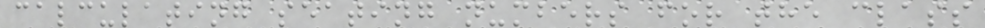calculating seating numbers for the class
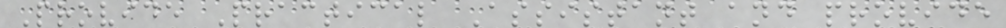Provide Practical Assistant and provide
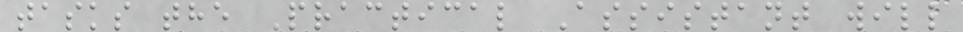tasks the Practical Assistant will
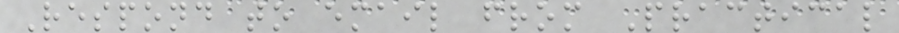Respond to email from Practical
